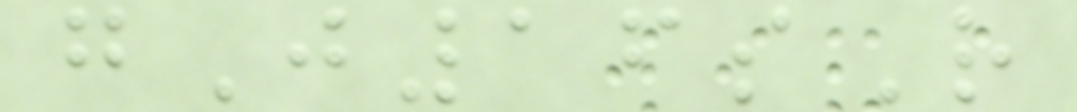gJ16sR
